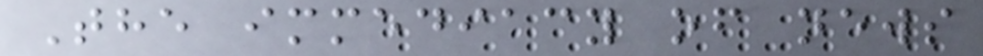The immediacy of news
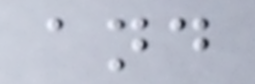and
